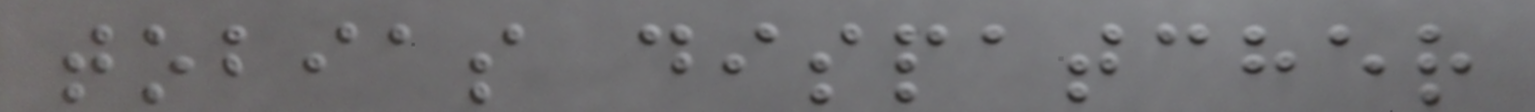tobias dispatcher
